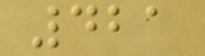421
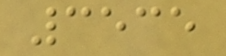3535
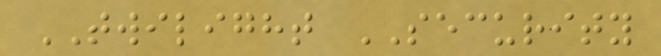TWILIGHT SECURITY
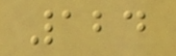124
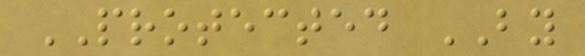PROTECTED BY
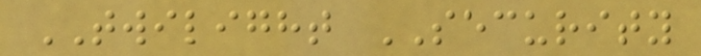TWILIGHT SECURITY
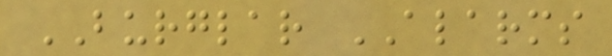BURGLAR ALARMS
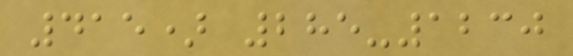415) 285-1230
